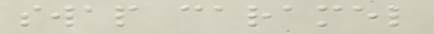swap caramel
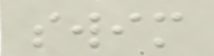swim
